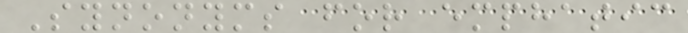Synonyms for emphatic
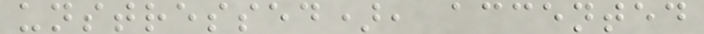unstressed), accented
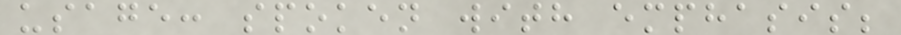usage: spoken with emphasis;
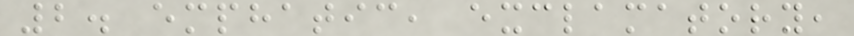2. emphatic, exclamatory,
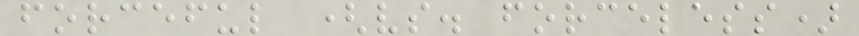forceful (vs. forceless)
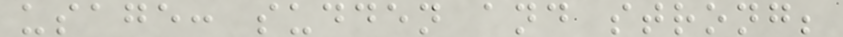usage: sudden and strong;
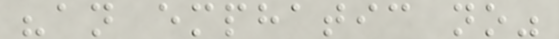"an emphatic no"
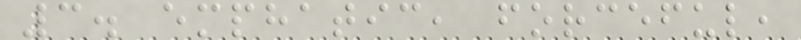3. emphatic, forceful,
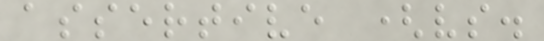assertive (vs.
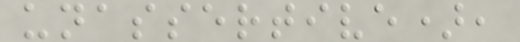unassertive),
